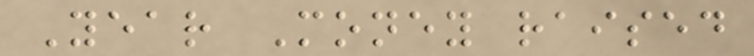Year Money raised
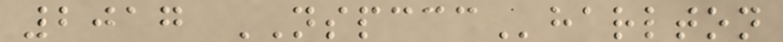2017 NSPCCCharlton
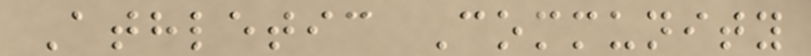Athletic Community
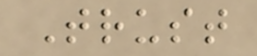Trust
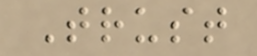Trust
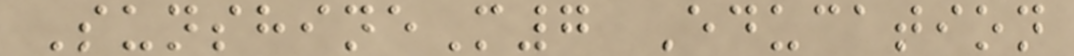SunshineM7 Education
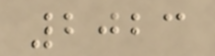2023
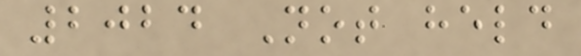2024 Not held
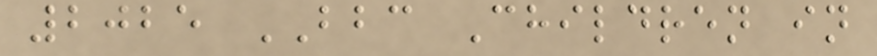2025 BBC Children in
